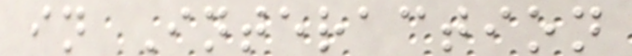in Interaction
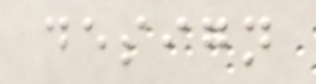design
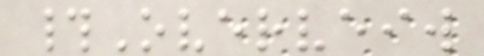#Overveiw
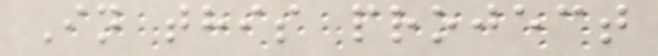In this project
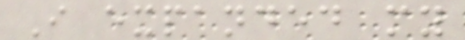I expanded my
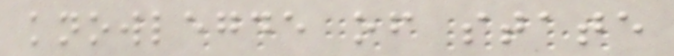knowlegde of state
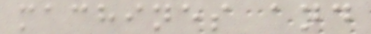machines and
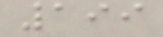199
